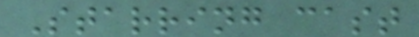Starring cast
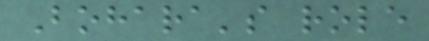Bohara's role
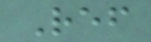Ref
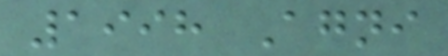1998 Agni
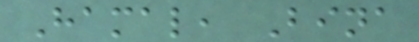Hamal, Bina
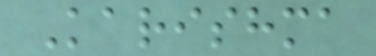Karishma
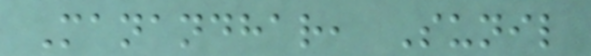Manandhar, Sunil
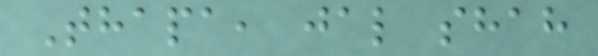Thapa, jal shah
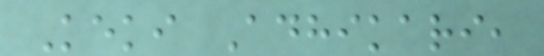Keki Adhikari,
